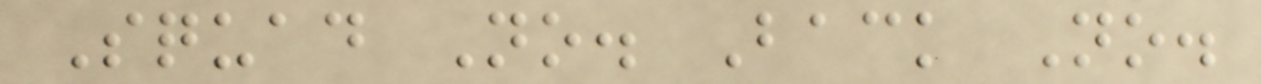Squad No. Back No.
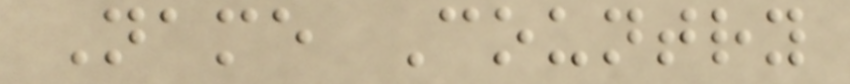Name Country
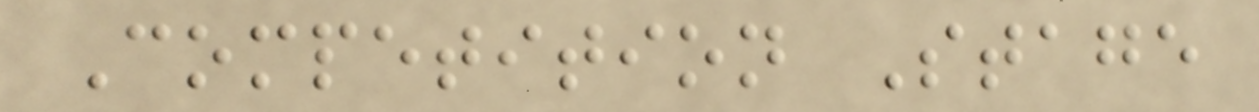Competition Stage
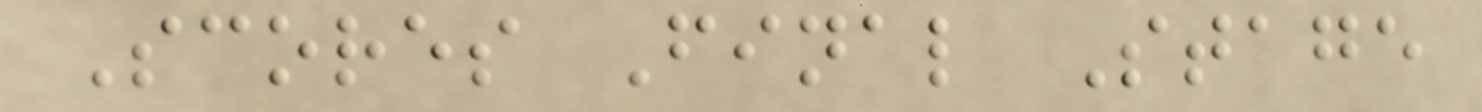Scores Final Stage
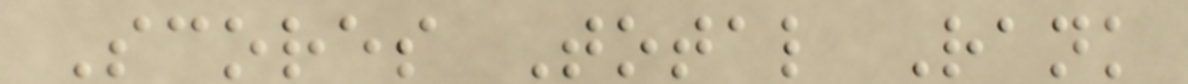Scores Total Rank
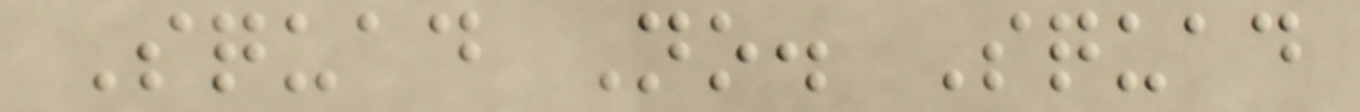Squad No. Squad
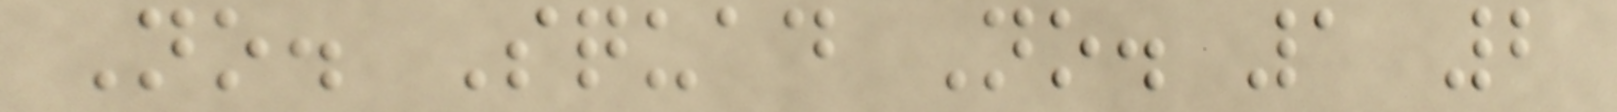No. Squad No. 1 2
